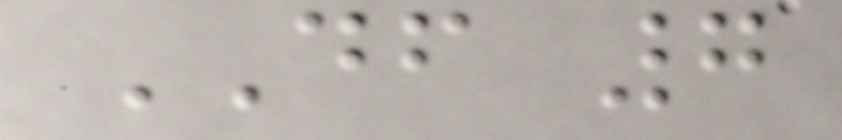DF 7
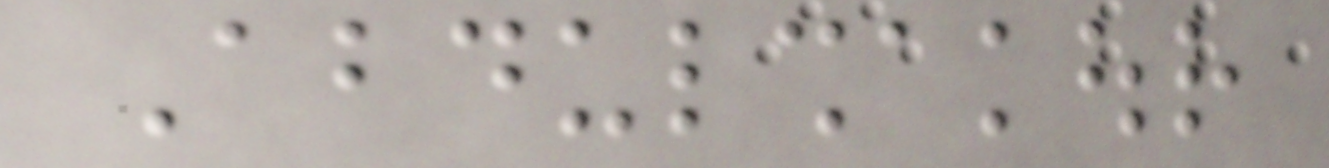Abdulshakour
